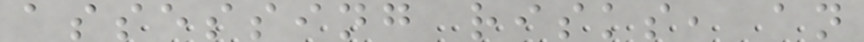assessing risks, an
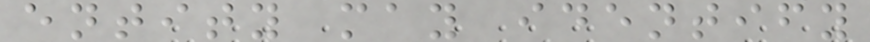entity may identify
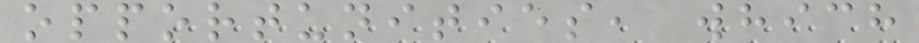opportunities, which
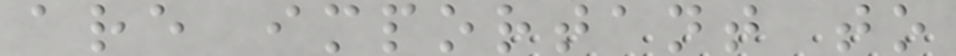are important to
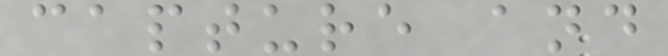capture and
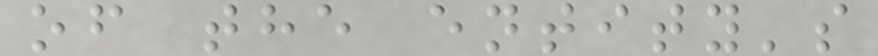of the entity's
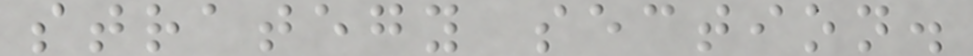strategy section.
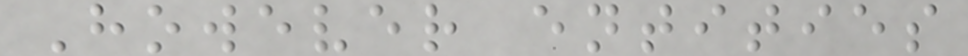However entities
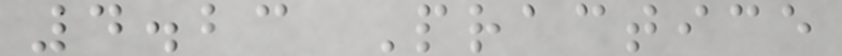4.23 Practice
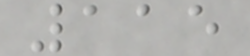115
